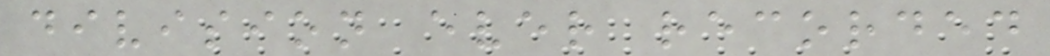division ever recorded
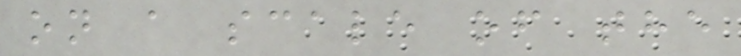on a scale of the
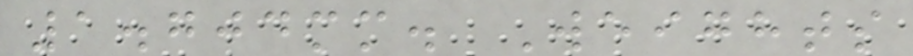1.704mm. Weights
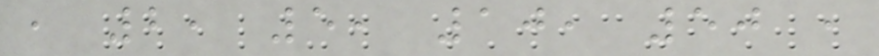, 2, 5, 10, 50 ,
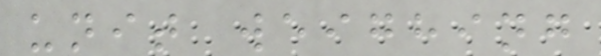unit weighing
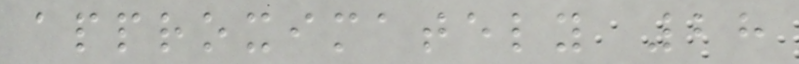approximately 28
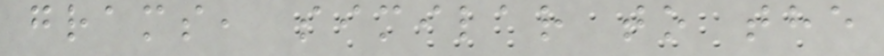grams, similar to the
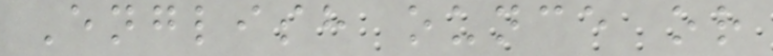English ounce or
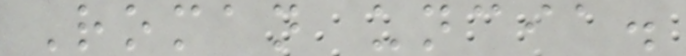Roman uncia.
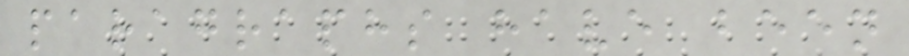paragraphs have been
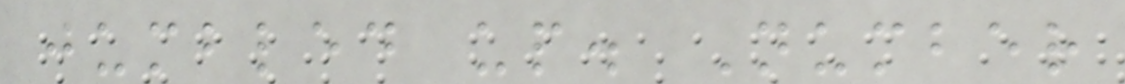jumbled up. Number
